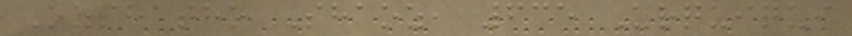Ozshatho Shaoz, 635 Urquiqui
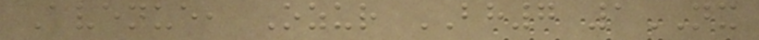Avenue, Ozur BH7 1NX
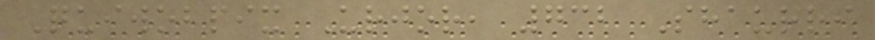Quiwobpix Urjor, 732 Shaurri
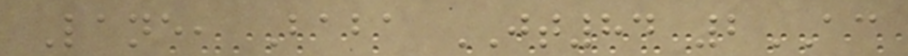Lane, Baba JT84 2AC
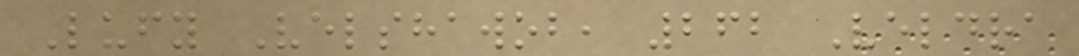Lufy Velshawob, 262 Veldra
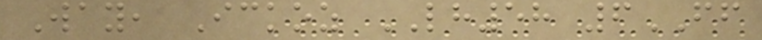Way, Ickoz LH58 6FF
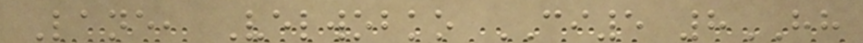Lane, Velwobko CI5 8HH
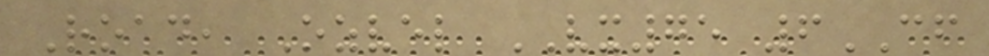Road, Ozvel VX75 6CF
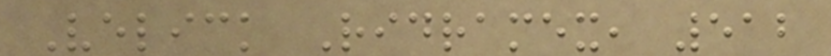Velick Ridramex, 512
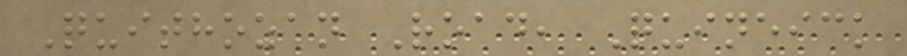Quithozan Road, Quineick
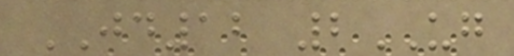JD12 2UG
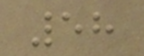58
